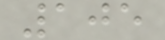105
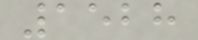1528
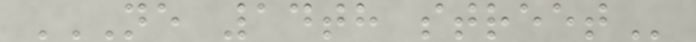NE 14TH STREET
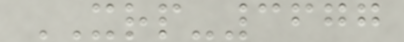XRP-3677
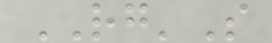RG'S
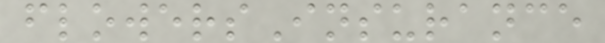flowersInsurance
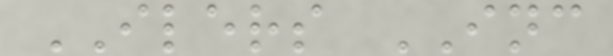ILERS INC
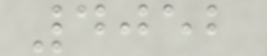4052
